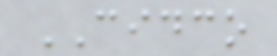CIDCO
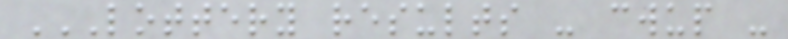LOTTERY RESULTS - CWUP -
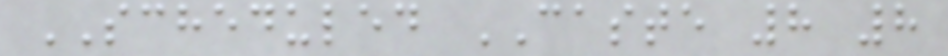SCHEDULED CASTE 8 8
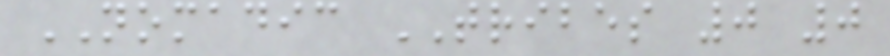NOMADIC TRIBES 0 0
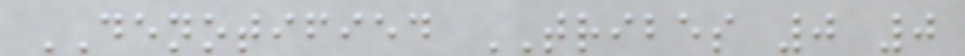DENOTIFIED TRIBES 0 0
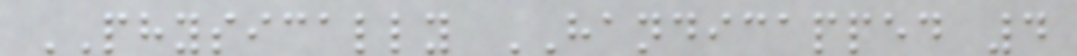PHYSICALLY HANDICAPPED 4
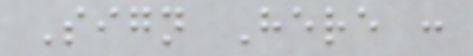Sign Here :
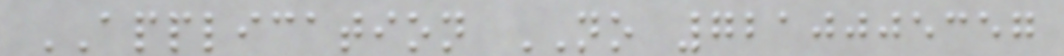APPLICATION NO 7210005357
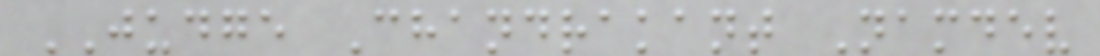JUDGE Chandrakant Namdev
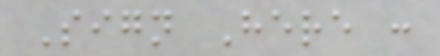Sign Here :
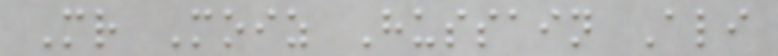Mr Moiz Hussain Ali
